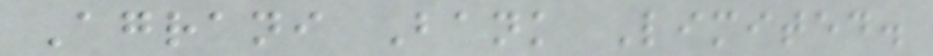Agrani Bank Limited.
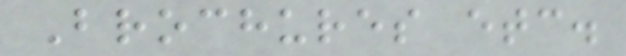Brochures etc.
